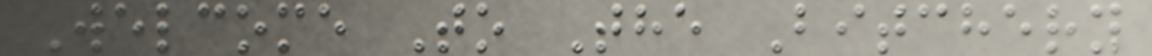Welcome To The Bitchery
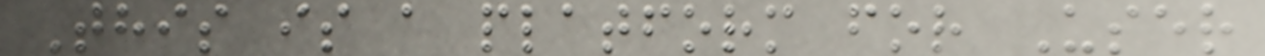This is a platform for User
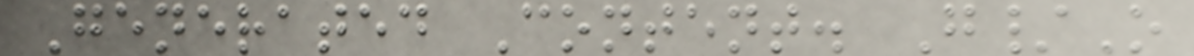Generated Content. G/O
